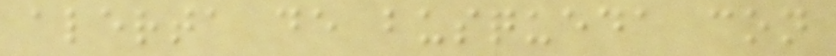alerta de busqueda con
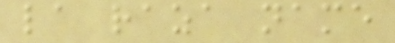la raza name
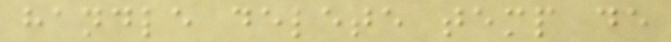handle delete temp de
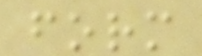form
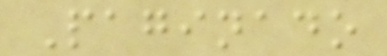Paginado
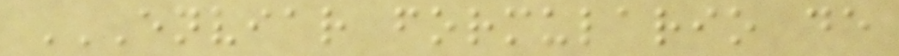ENVIAR FORMULARIO DE
